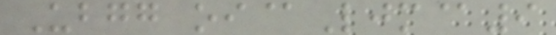Ubgg oi@Ljm@9
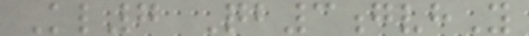Kl7 Qb3gvhY
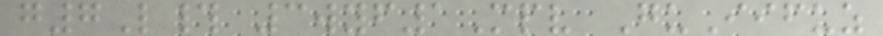g7L# 3wyf1Mpv GuIifuz
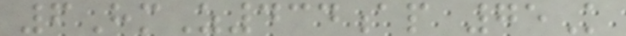6HmZ434ap 75K
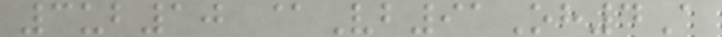3ub10 @Vb91Oh4A
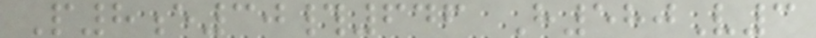P8e30#646 H580V3
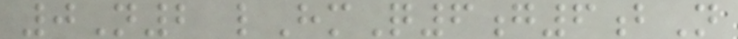0N2 lHmQ6g6bN
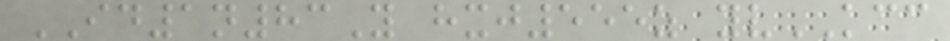ID1n83Y hxj555z yvKCC
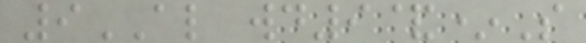9AL wd9&*S
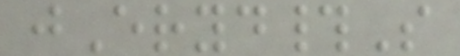jEryd#S
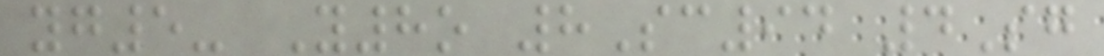yg5- Y8o 8Sc94 4Sg
